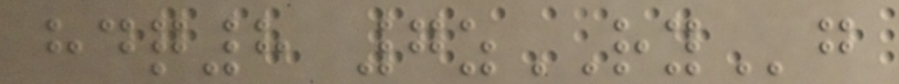hdq8 7zRYg
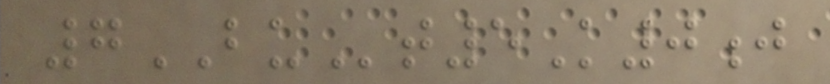7BUt5K0j
